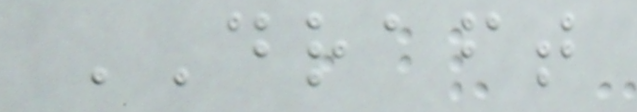DRAFT
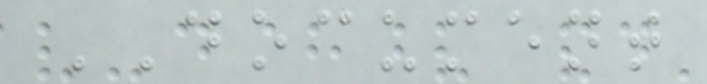DOCUMENT
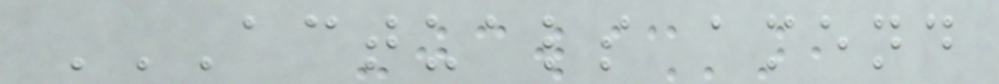ACTUALS AMEND
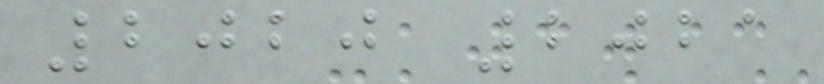2020 2021
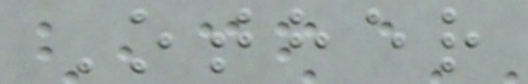Other
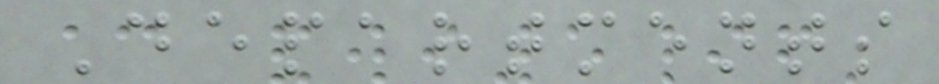Departments
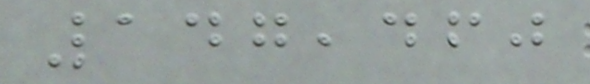147,460
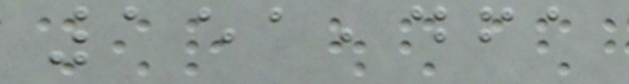151,461
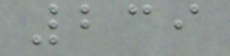239
